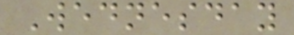Wednesday
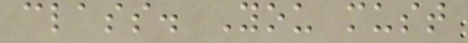class. You must
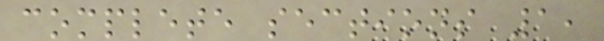complete sections 1,
